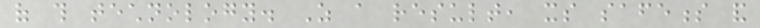of this technology. As a result, its safeness and
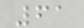61
